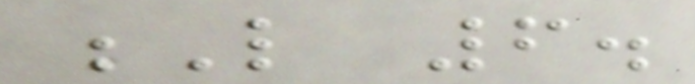L 6.
